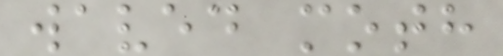waved moth
